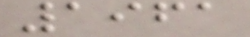1961
